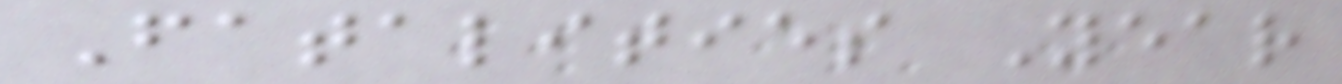Fatalities Year
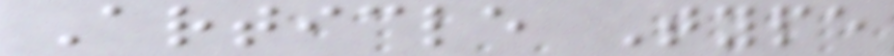Article Type
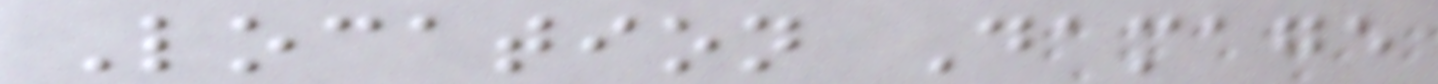Location Damage
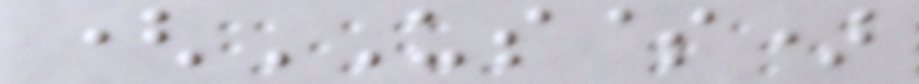(US$)
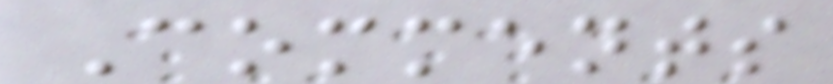Comments
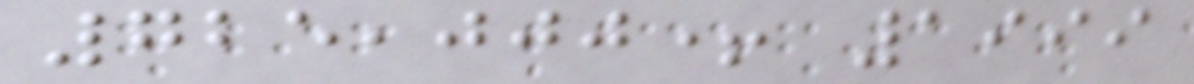725,000+ 1999
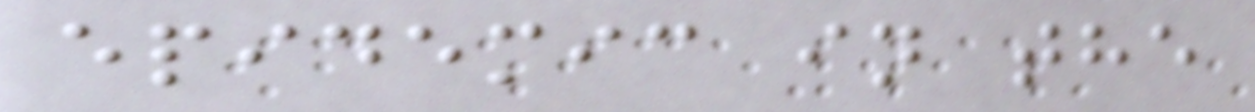epidemic in the
